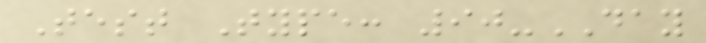Test Type: 90-DAY
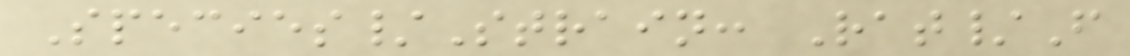Species/Strain: Rat/F
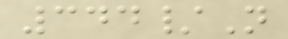344/N
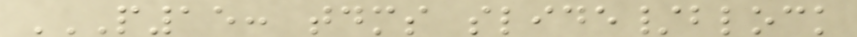P15: TDMS SLIDE/BLOCK
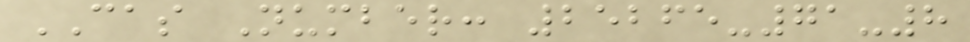CAS Number: 25265-71-8
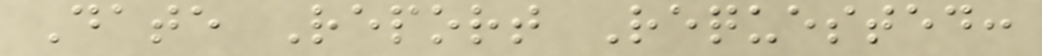Date Report Requested:
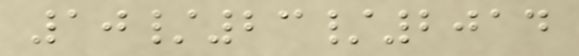10/23/2014
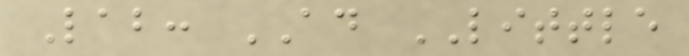Lab: AD LITTLE
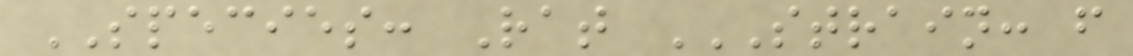SPECIES: Rat STRAIN: F
